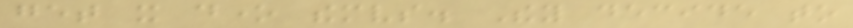get it done themselves. They decide to
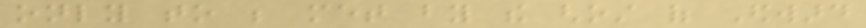only to be met by the ghost of Edward
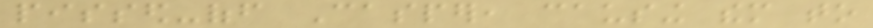pissed-off Casper, causing them to
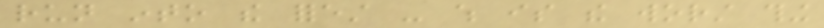run into the forest - which is the worst thing
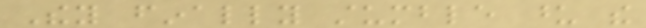They finally stumble upon the
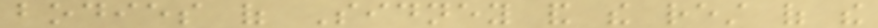bodies of Sidney and the rest of the
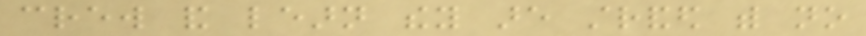crew and learn they are stranded with no
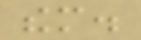them.
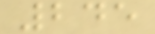245
